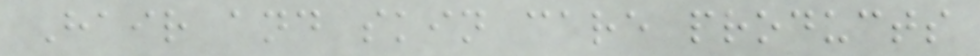Hair and skin care products
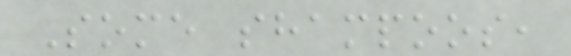Some shampoos,
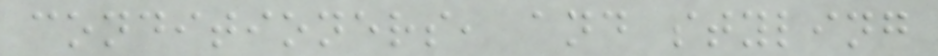conditioners, and styling
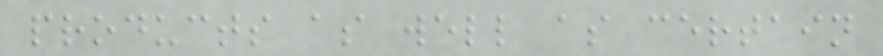products as well as certain
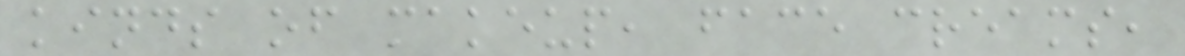kinds of makeup, face creams,
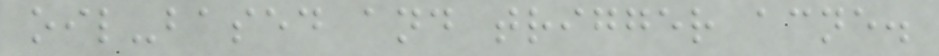oil-based and trigger acne.
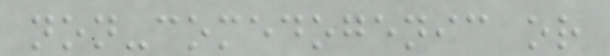non-comedogenic or
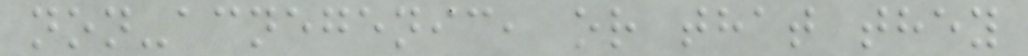non-acnegenic, or that they
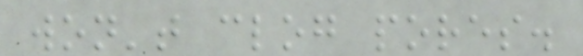won't clog pores.
